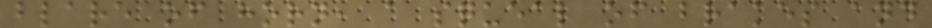blare of horn, a squeal of brakes and
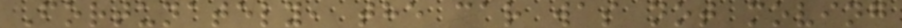Fortunately, the car was not moving
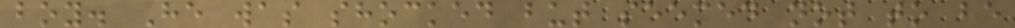boy. He was shocked but seemed not to be
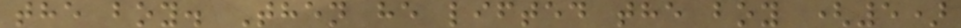the boy. Then he lifted the boy (5)
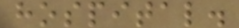hospital.
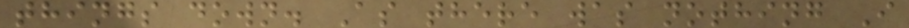things down. As there was nothing I
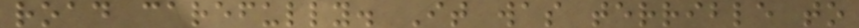road carefully. It was terrible to
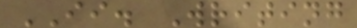II. Writing
